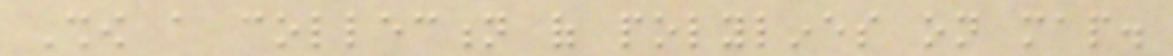Show a collection of polylines on map.
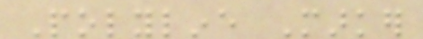Polyline Marker
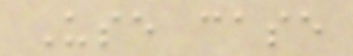Use case
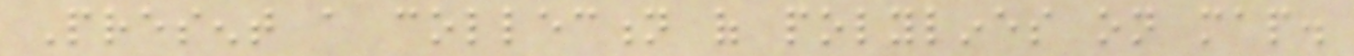Present a collection of polylines on map.
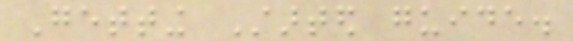Getting Started guide.
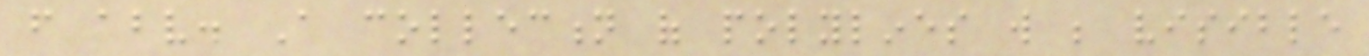from above. A collection of polylines will be visible
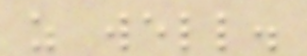as well.
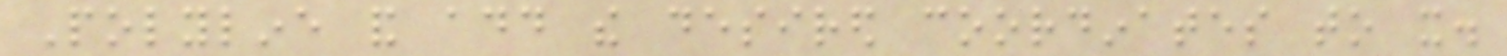Polyline and add the desired coordinates to it.
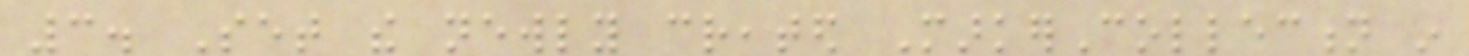3. Set the newly created MarkerCollection in
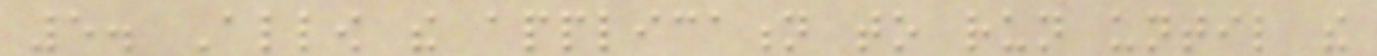5. Allow the application to run until the
